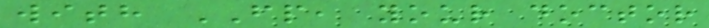with FP, your doctor
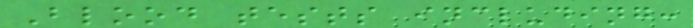Blood tests including:
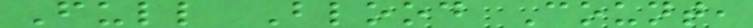Full Blood Count,
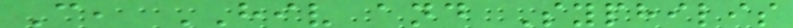C, HIV and Syphilis
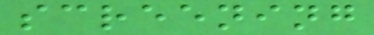screening
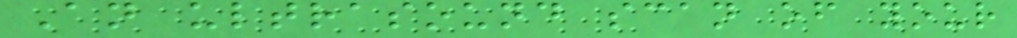An ultrasound scan of your
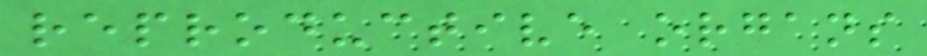reproductive organs
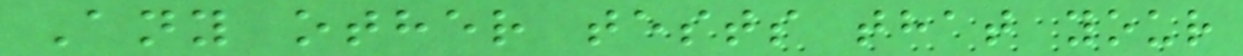Any other tests that your
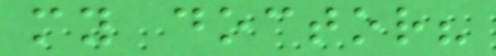my doctor?
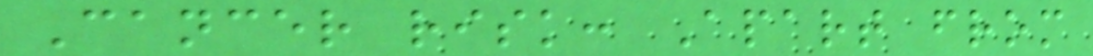Cancer risk: Apart from
